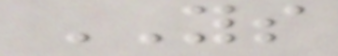YS
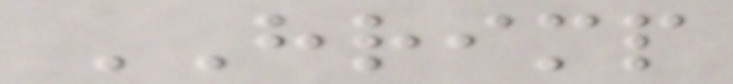HRIMP
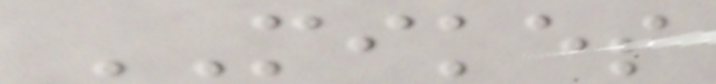MIKES
